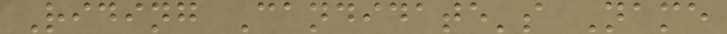Riding Candidate's Name
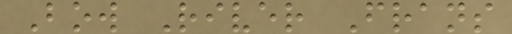Bow River Frans
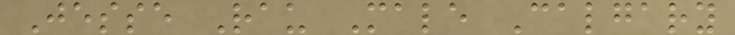Jesse Rau Male Calgary
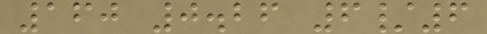160 0.26 6/6
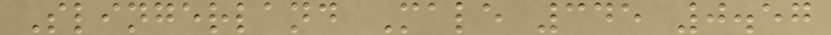Slingerland Male 345 0.57
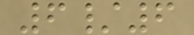6/6
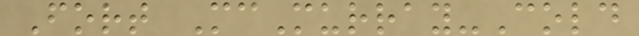Fort McMurray-Cold
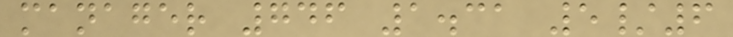manager 746 1.31 5/6
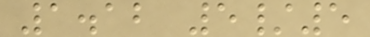1.12 5/5
